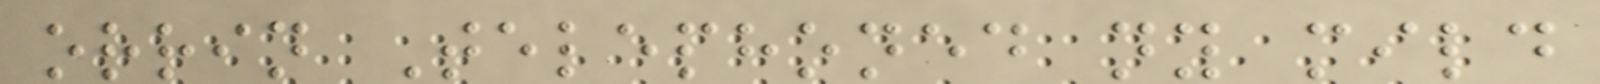orrin Telephoned ny mild
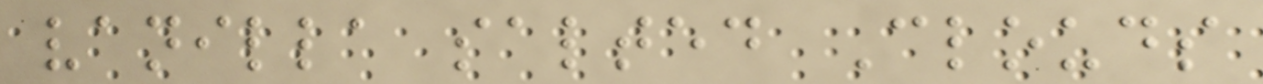vanilla salted Clouds
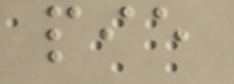pie
